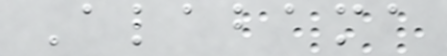Alabama
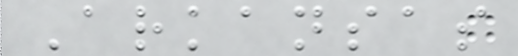Arkansas
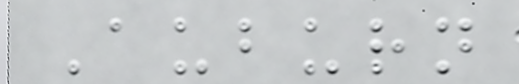Auburn
